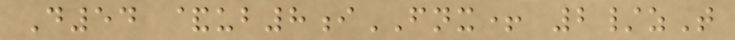D54 &ub8iFNX+ 2/zT
